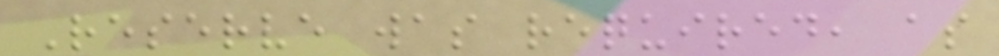Reserve was required, as
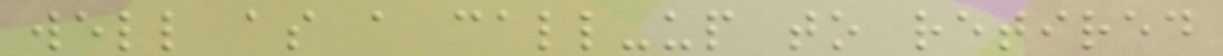well as a call-up to retired
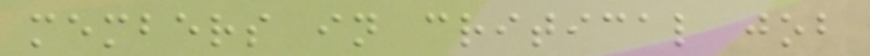members in critical job
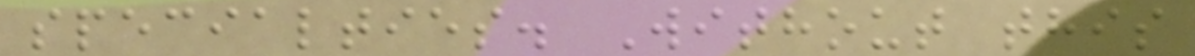specialties. Without this
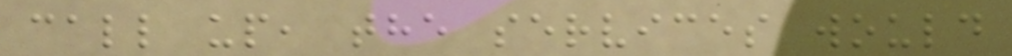call up, the services would
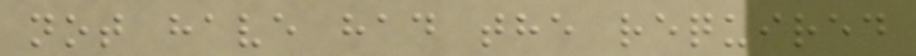not have had the required
